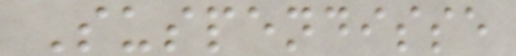Suspendisse
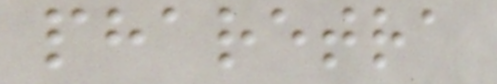pharetra
